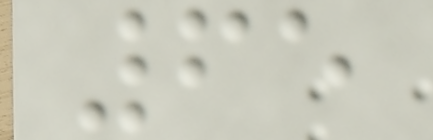65
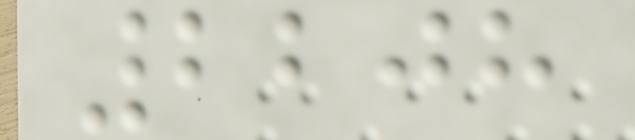2208
